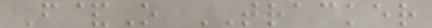F&O TRACKER
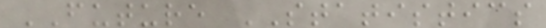FUTURE STATISTICS
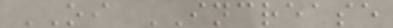OI INCREASE
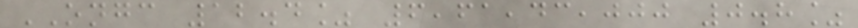ONGC 12.4% 6,61,43,000 0.8%
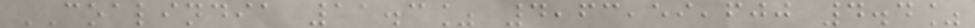COALINDIA 11.3% 4,63,59,600 4.4%
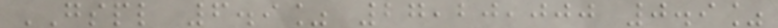GSPL 6.9% 27,20,000 0.9%
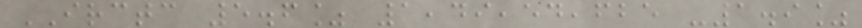IRCTC 5.6% 1,49,54,625 -1.9%
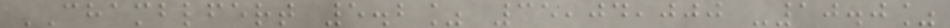CHAMBLFERT 5.2% 35,04,000 -10.0%
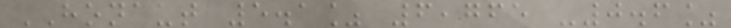HONAUT 5.1% 6,765 -0.6%
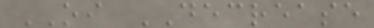OI DECREASE
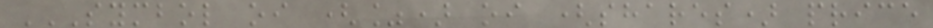SYMBOL OI (%) OI (SHARES) PRICE
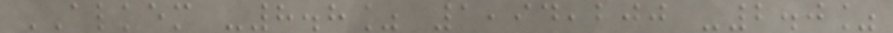ALKEM -8.8% 1,94,200 -2.0%
